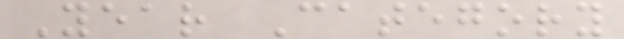Year Category
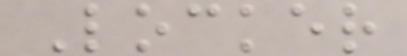Locker
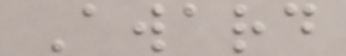Award
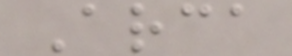Arca
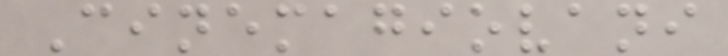Cinemagiovani
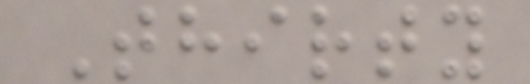Thirty
